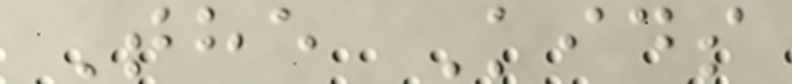The Kids
